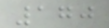170
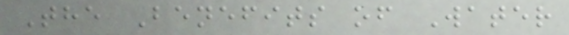The Benefits of Water
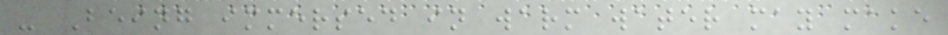- Being immersed in warm water may make
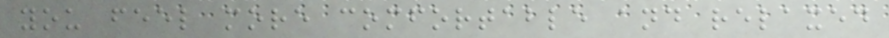you feel more comfortable and relaxed
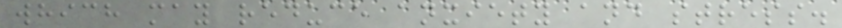which may reduce anxiety and stress.
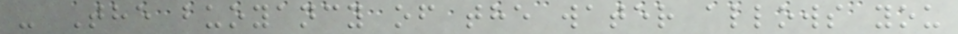- The buoyancy of the water allows you
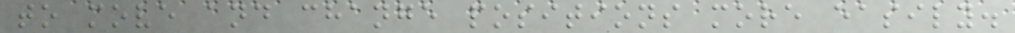to move and change positions more easily.
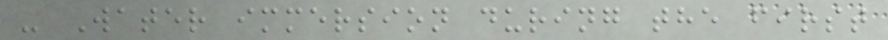- Water immersion during the first
